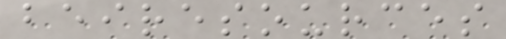beiresources
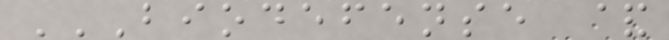BIODEFENSE &
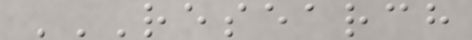RESEARCH
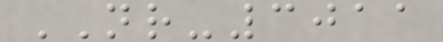NR-3011
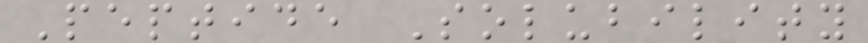Peptide Solubility
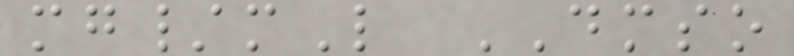mg/mL DMSO
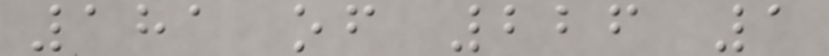181 of 226 1
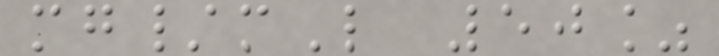mg/mL 50%
